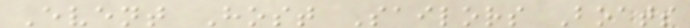Event Host Sailors Boats
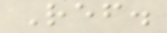Ref.
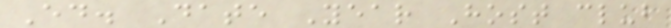Ed. Date Year Host club
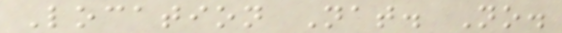Location Nat. No.
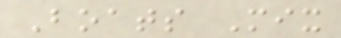Boats Mix
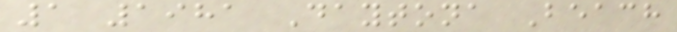1 1981 Daytona Beach
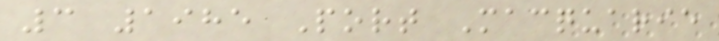3 1985 Port Macquarie
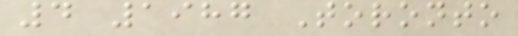4 1987 Toronto
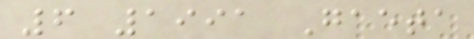6 1991 Gaeta
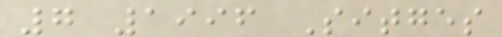7 1996 Sitges
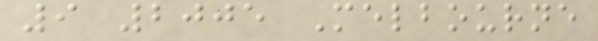9 2005 Melbourne
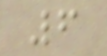6
